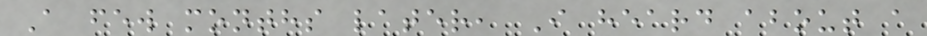A few months later, I heard about a
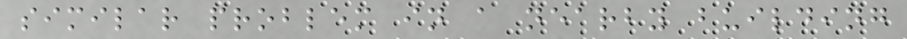similar problem in a nearby building
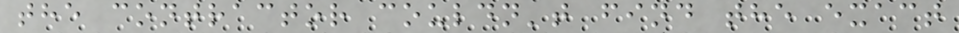the contractor couldn't find the exact
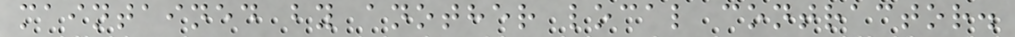maintained by another local contractor.
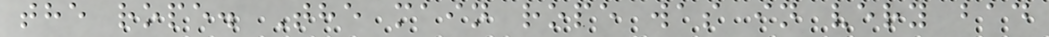the rope. The main rope was in very bad
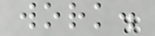work.
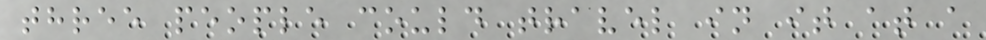three people could travel in it at a
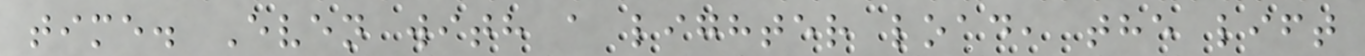time. Even with a lighter load, the lift
